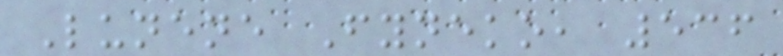Lunene Fyneko, 536
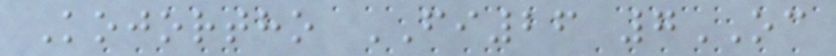Kojortho FI26 7OC
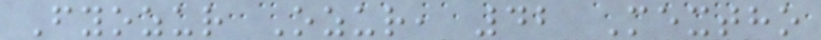Fyozur Ozur, 42 Mextho
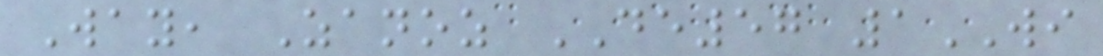Way, Zanoz DE57 1WI
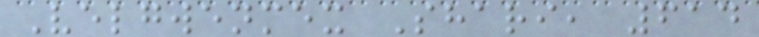Velgwenmex Shari, 614
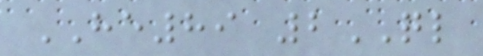HE89 2QL
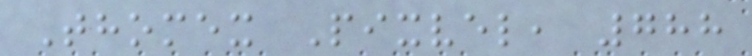Thomex Pixvel, 788
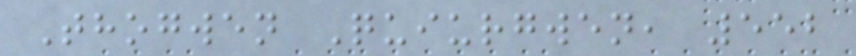Thogwen Quiurgwen, 552
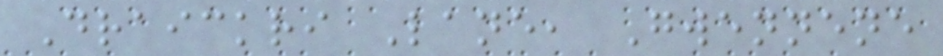Draickri Lane, Gwennene
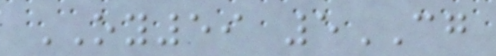OY59 5CG
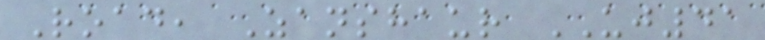Road, Zanshaur UJ41
